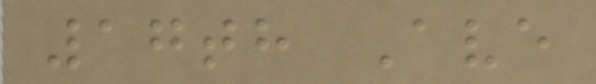17th Ave
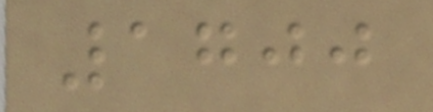1700
